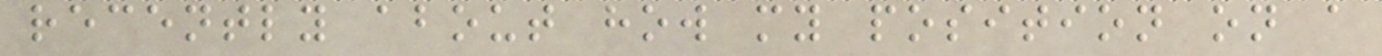recently about how my position on a
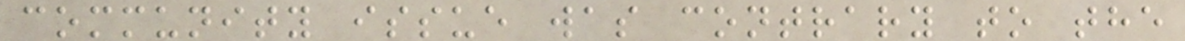community issue was contrary to the
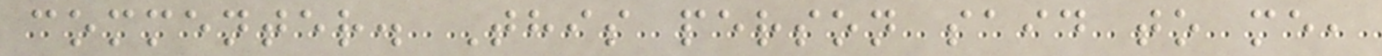commenter. This person said to me,
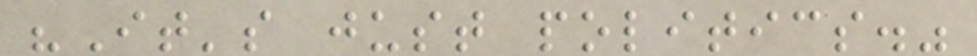"It's just politics."
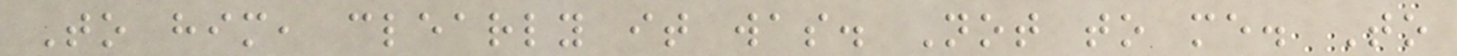To him, clearly it was. Not to me. To
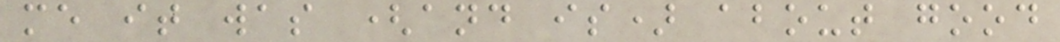me it was (and is) about good
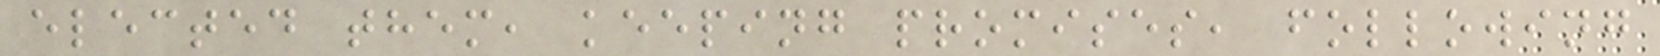elected them, keeping promises, following
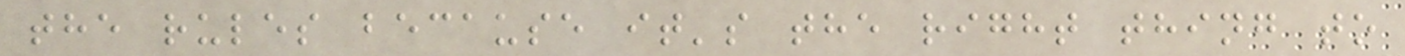the rules because it's the right thing to
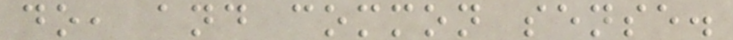do, and common sense.
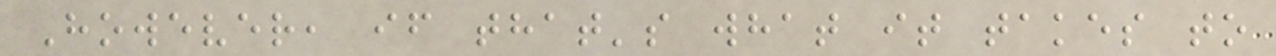However, if that's what it takes to
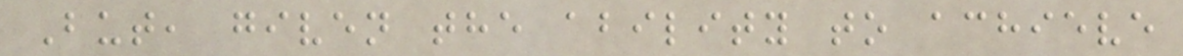But, given the ability to achieve
